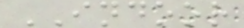INDOOR
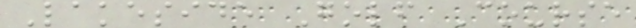Lakeside Golf Course
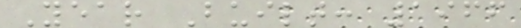Year Built: 1966
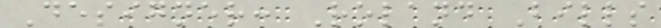Designer: Roland Bills
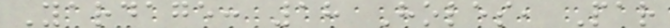Yardage: 18 Holes, Par
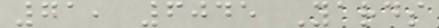71, 6045 Yards
